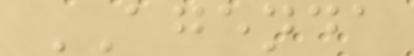AGENDA
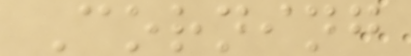Corning
